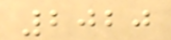2020
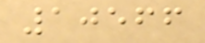10566
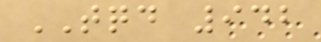TQD 942
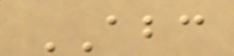ABC
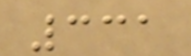331
